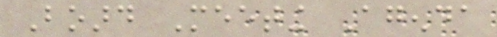Board Meeting Agenda
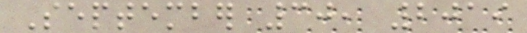September 30, 2019
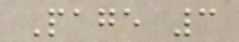Page 3
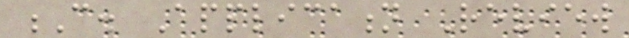C. Application Review
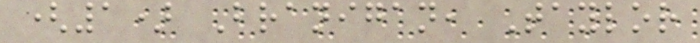(1) Branigan, Taylor
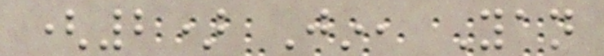(2) Jin, Yan
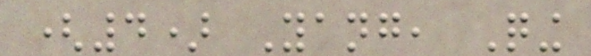(4) Yang, Qing
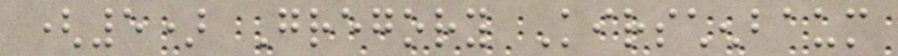(5) Gregory Kirschenbaum
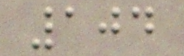104
